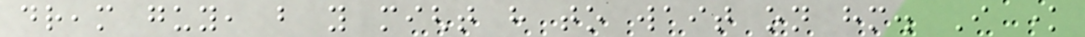dream guy, but you might have to wait on him. I know
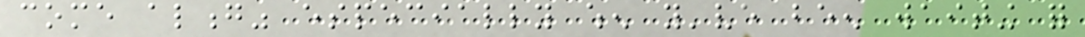come along" especially when you've been waiting for
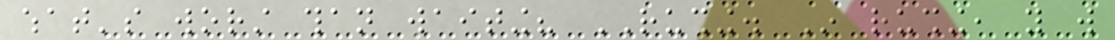what's worst than waiting? RUSHING. In rushing, you will
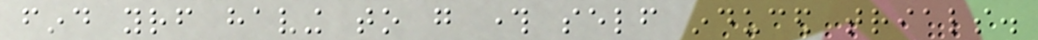find yourself having to go through self induced trials.
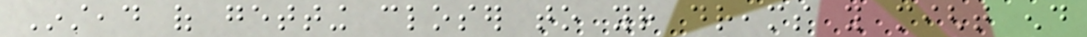Instead of getting closer to your dreams you might end
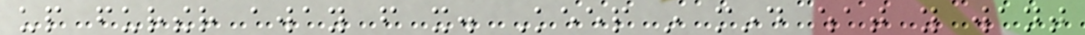up further away from it. Keep in mind what you want
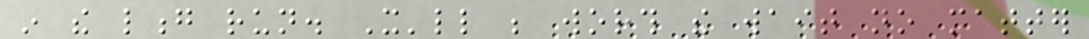in the long run. It'll be worth the wait no matter
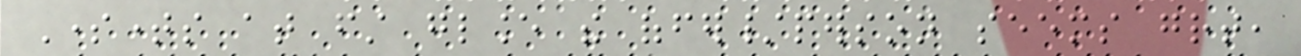Sometimes at first glance the offer/person seems great,
